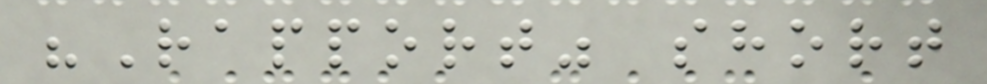"Rapport" short
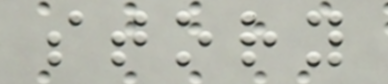story
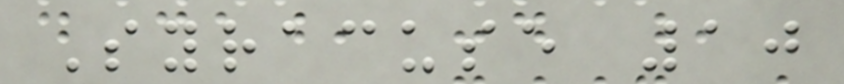Syracuse 10
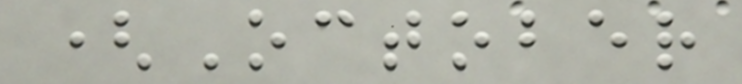(October
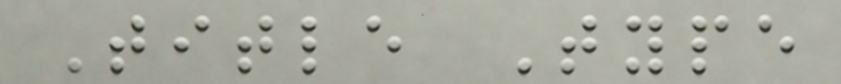Title Type
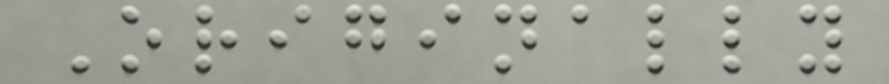Originally
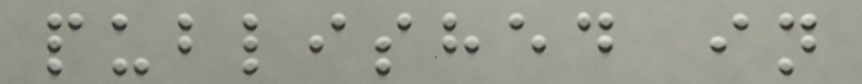published in
